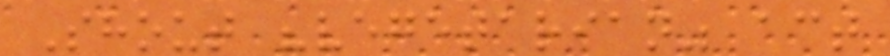Shout "vegetarian" act
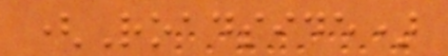(Roadside)
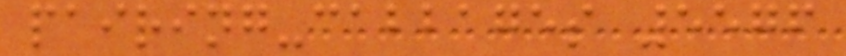pairing-cabbages 5576
